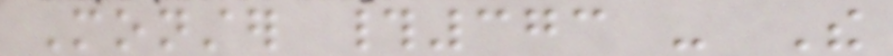Monster #373 - The
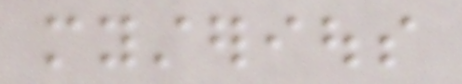mysterious
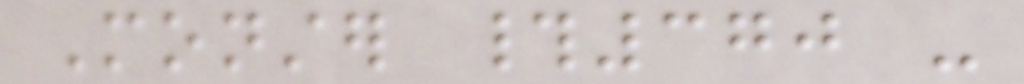Monster #370 -
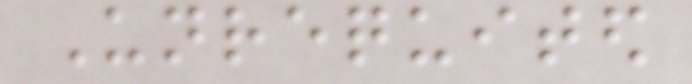Unrequited
